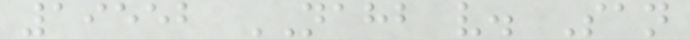19552 NAHB v. San
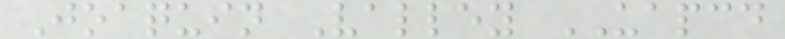Joaquin Valley UAPCD
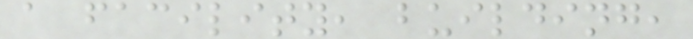a facility, building,
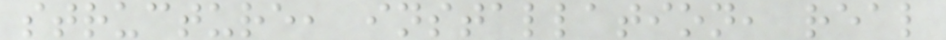structure, installation, real
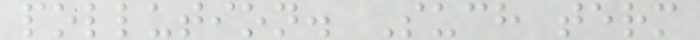pollution. Such term
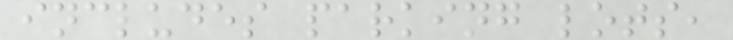includes parking lots,
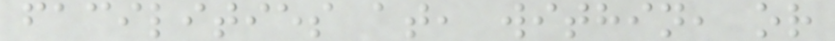facilities at, within, or
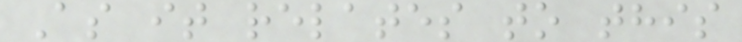As it relates to this
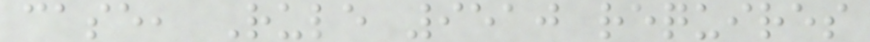case, Rule 9510 requires
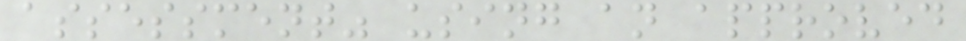assessment" using an approved
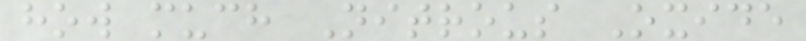how much Nitrous Oxide
